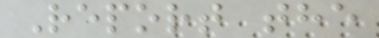Report the
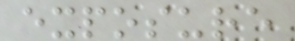exposure
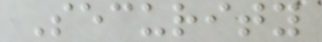Security
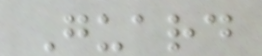Guard
